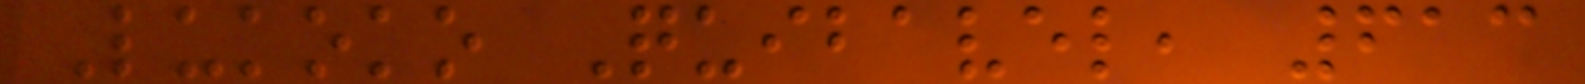Lukoko Quibavel, 613
